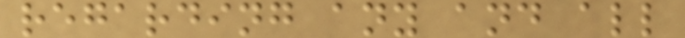regarding any and all
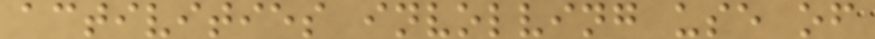activities involving use of
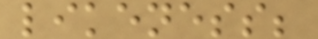likeness;
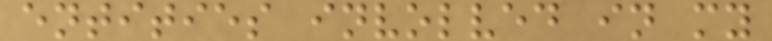entities involved in my
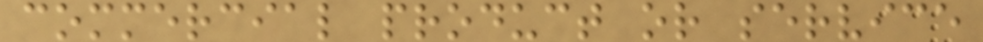commercial product or service
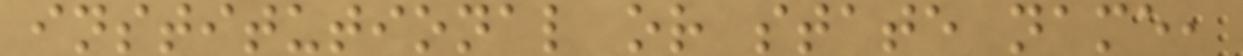institutional or state name,
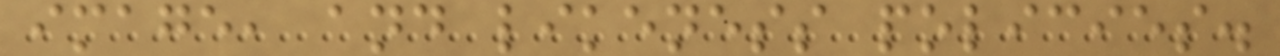image, and likeness policies.
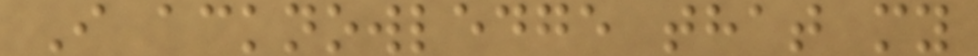I acknowledge that my
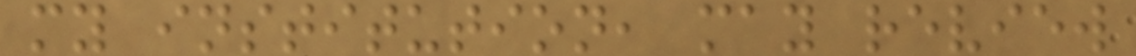my institution, may review
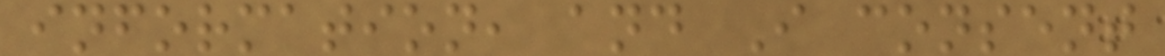information, and I consent
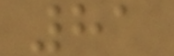81
